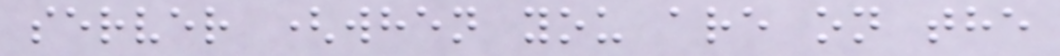server (when you are on the
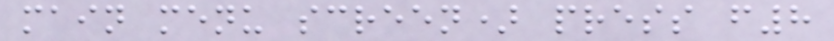main menu screen) press f8
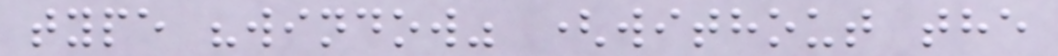type "window" (without the
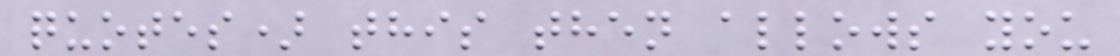quotes) this then allows you
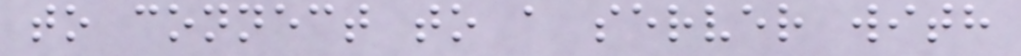to connect to a server with
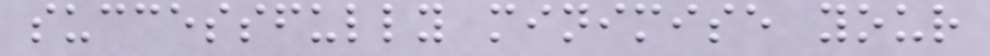successfully minimise your
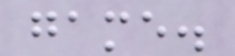game.
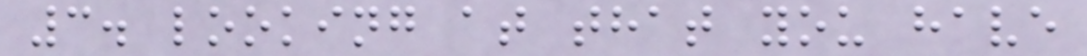3. looking at that you have
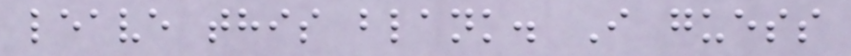leave this blank. I guess
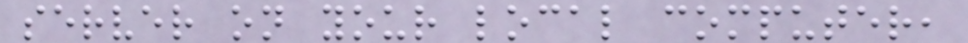server on your local computer,
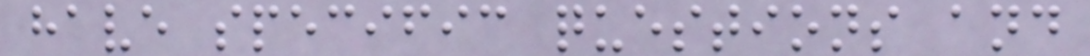have specific questions and
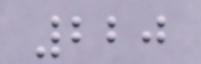220
